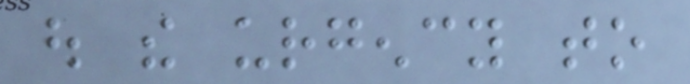out the urgency to
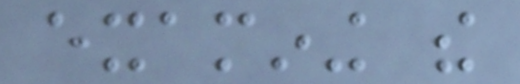examining the
